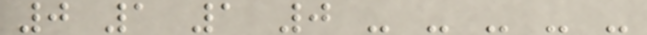0 1 1 0 - - - - -
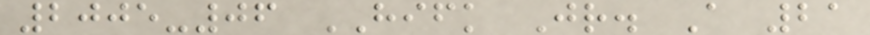2005-06 HIFK Jr. A 21
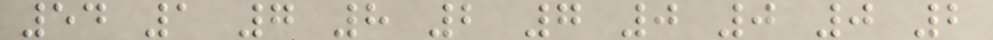54 1 7 8 2 7 0 0 0 2
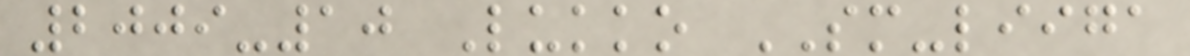2009-10 Lukko SM-liiga
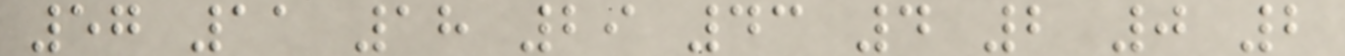57 11 18 29 43 4 2 0 2
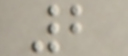2
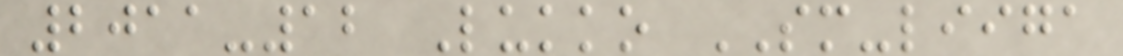2011-12 Lukko SM-liiga
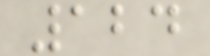124
